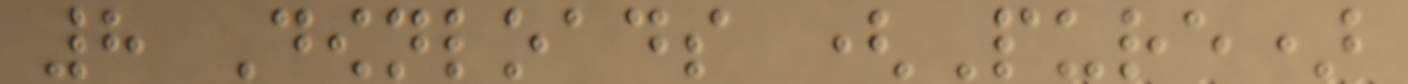8 Downloads (Pure)
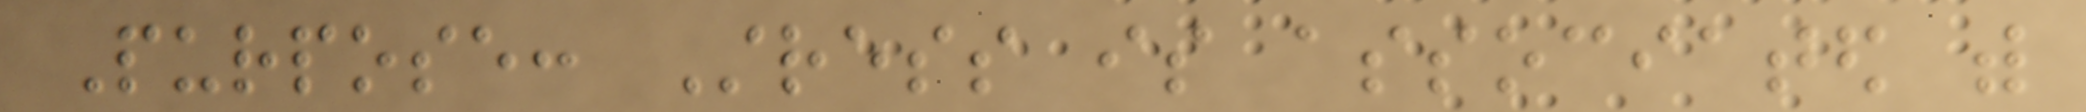Purpose: Stress is associated with
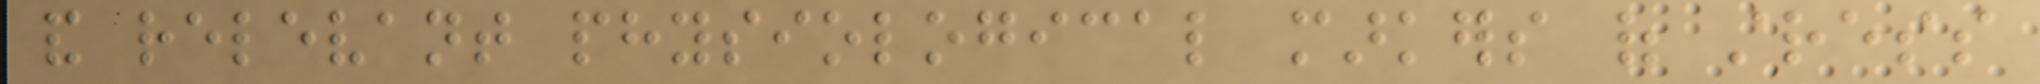and relevant physiological markers of stress
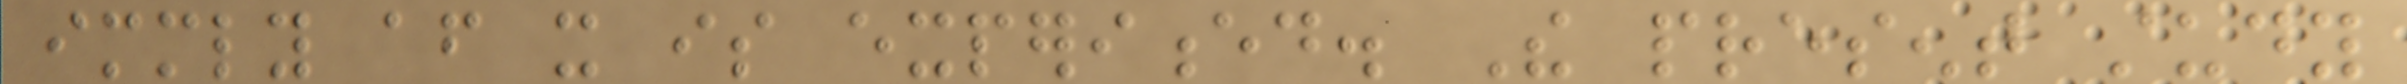immediately after it is experienced. The present study
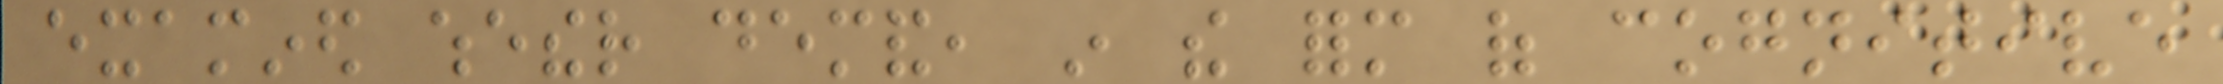examined whether demand, in the form of cognitive
